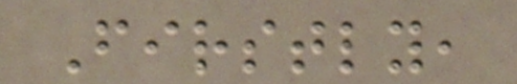Firstly,
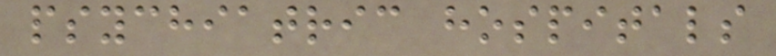psychiatric hospitals
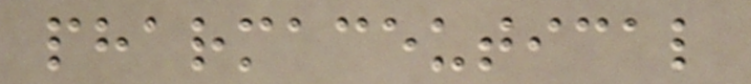pharmaceutical
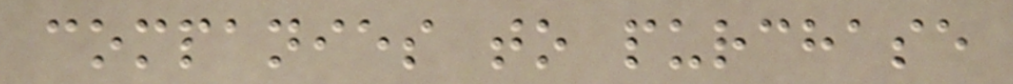companies to purchase
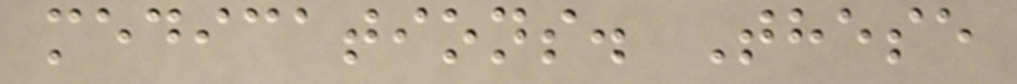medications. These
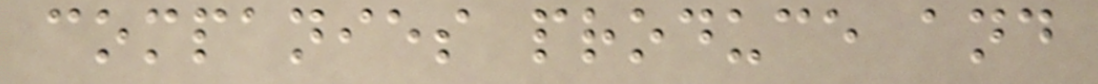companies produce and
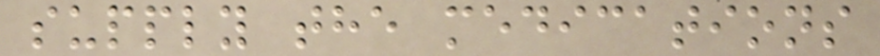supply the medications
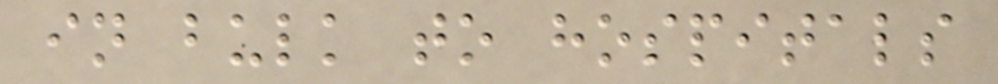in bulk to hospitals
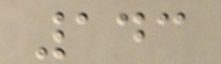143
